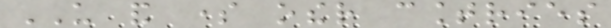US and some other countries
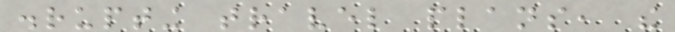disrupting travel plans, the
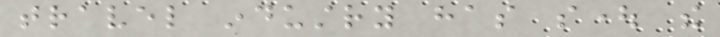travel industry has sought the
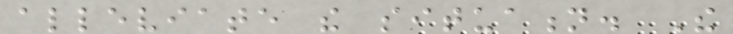alleviate the situation. The
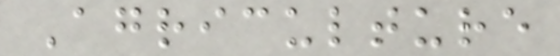Agriculture
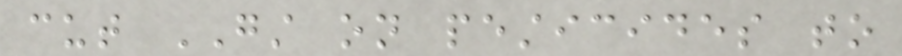cut GST on pesticides to
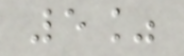5%
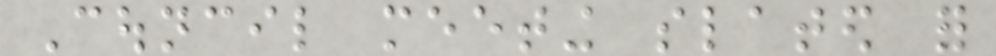Council meeting slated for
